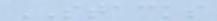STACKS
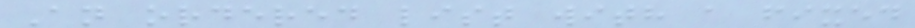An ordered list with a fixed
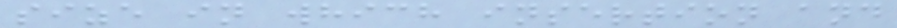size in which insertion and
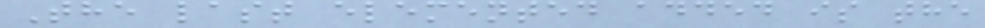The last elemented added is the
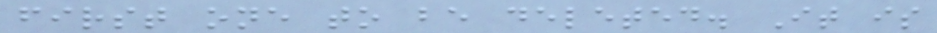first one to be deleted. It is
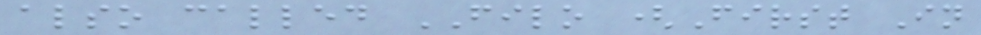also called FILO (First In
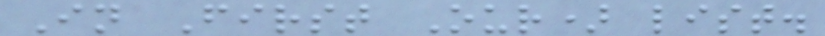In First Our) list.
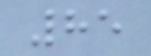85
